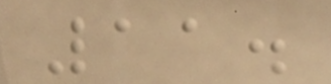11.
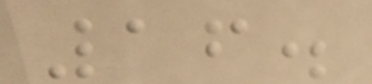16.
